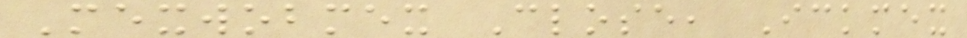Mexwobmex Close, Ickmex
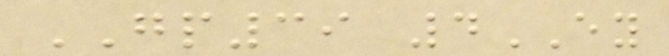GP39 4EY
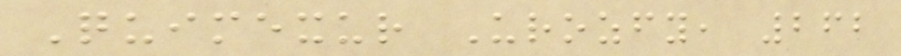Quimexur Urozfy, 262
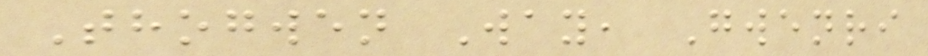Thogwen Way, Gwenri
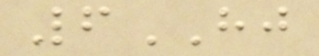6HJ
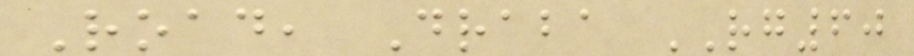Road, Draba RG60
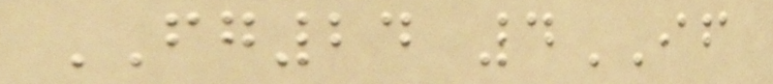FG24 4IF
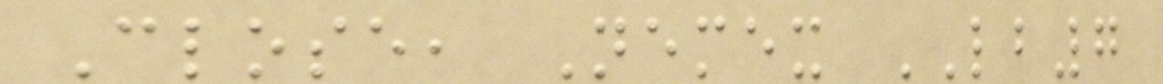Close, Nemex LB7
